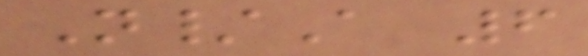N/A 6
